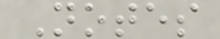Notes
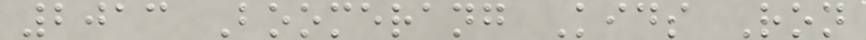2013 Boomerang Kids Ron
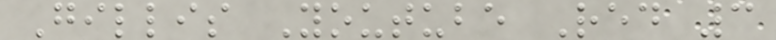Gillis Youtube Red 3
